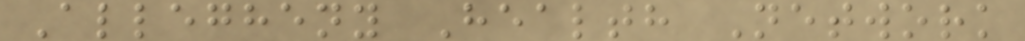Allegheny Health Network
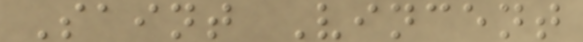Saint Vincent
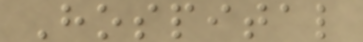Hospital
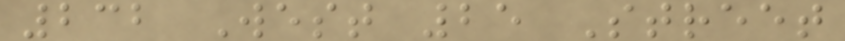232 West 25 Street
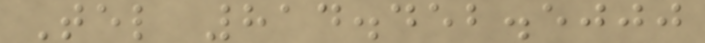Tel 814.452.5000
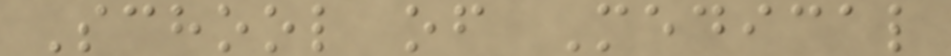School of Medical
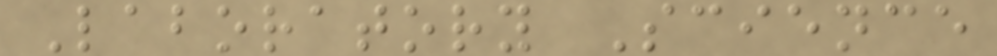Laboratory Science
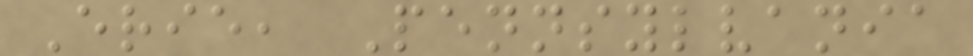Erie, Pennsylvania
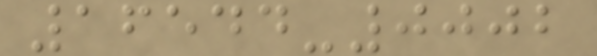16544-0002
